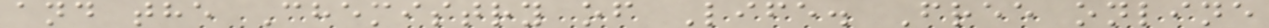and the Chemistry of Life. Free online
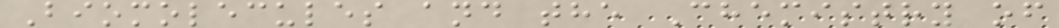Biomolecules and the Chemistry of
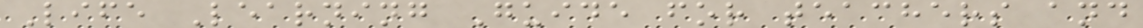Life Learning Guide for teachers and
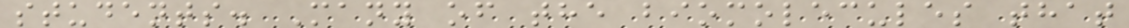students. Many of the biomolecules that
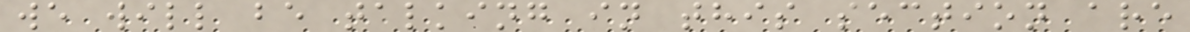we will be talking in this section are
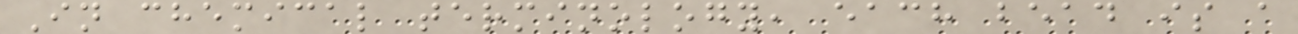In chemical terminology, each bead is a
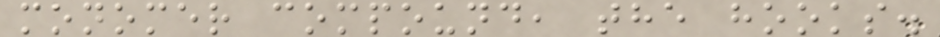monomer compound, the hooks.
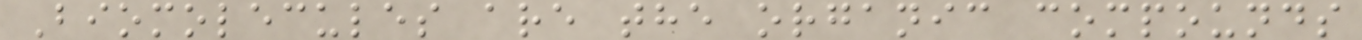Biomolecules are the organic compounds
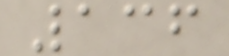136
